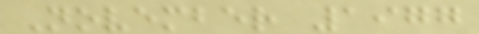November 1977
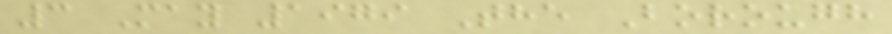3 May 1979 The Borough
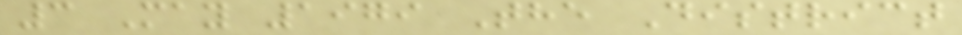3 May 1979 The District
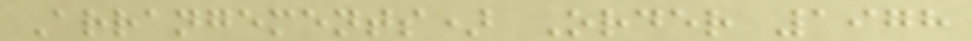Arrangements) Order 1978
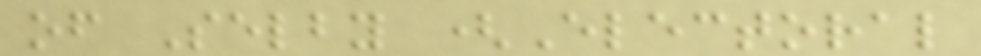of Selby (Electoral
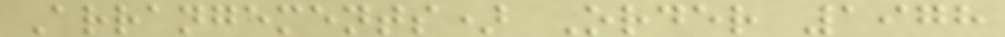Arrangements) Order 1978
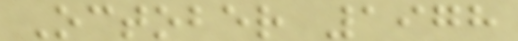October 1978
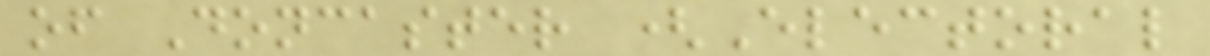of Doncaster (Electoral
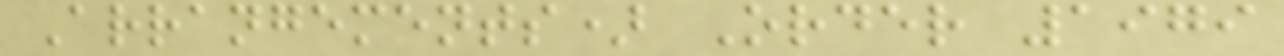Arrangements) Order 1979
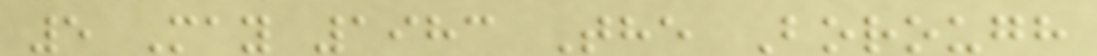5 May 1983 The Borough
